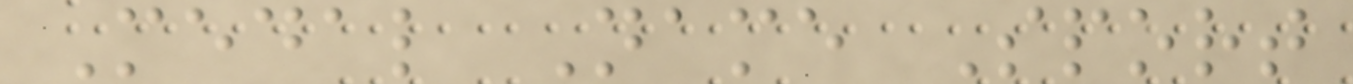Medal Name Sport
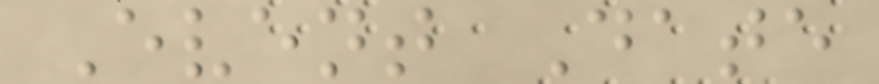Event Date
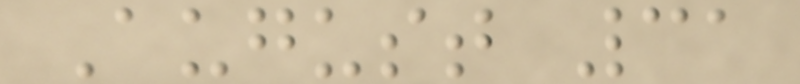August 31
